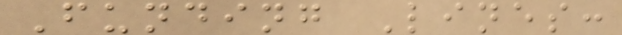Funding Lines:
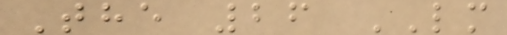The 26 LM
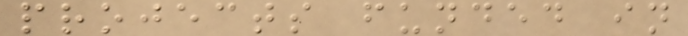projects funded in
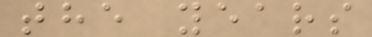the years
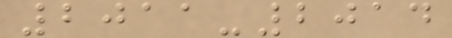2011-2014
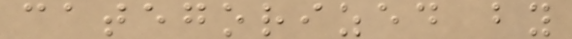categorized by
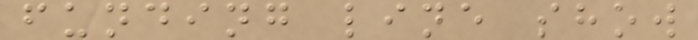funding line show
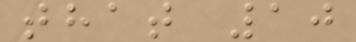that 10
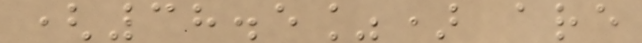(38.5%) are
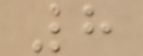8
